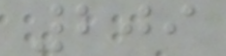209
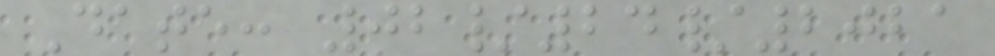Date: 02/24/2021
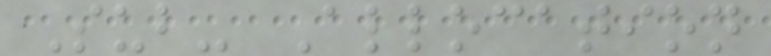Sub- Allocation
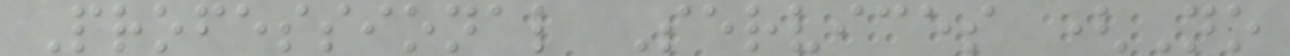Professional Services (No
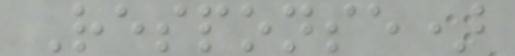Response)
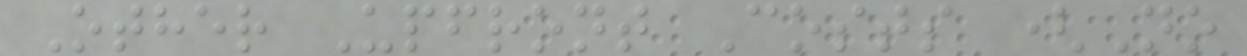Other Upfront Costs (No
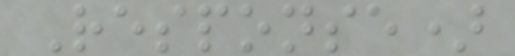Response)
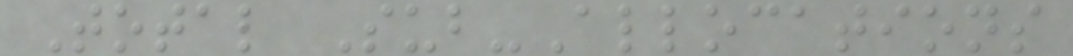Total Sub-Allocations
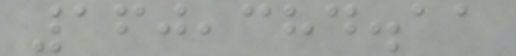160,384.11
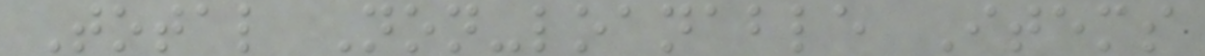Total Non-loanable Items
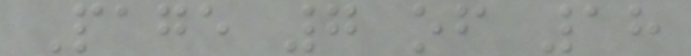Page 7 of 18
